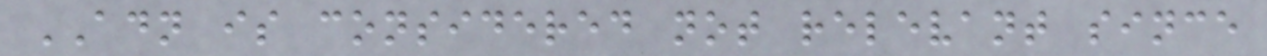ADN is considered not relevant since
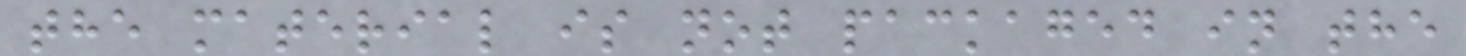the material is not packaged in the
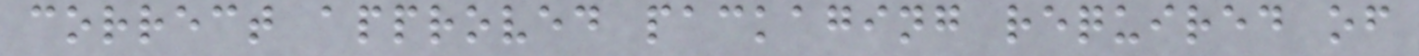correct approved packaging required of
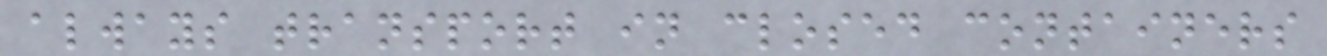always transport in closed containers
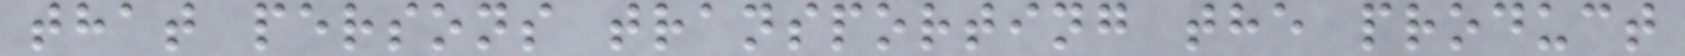that persons transporting the product
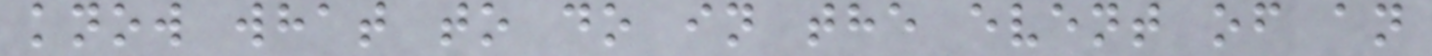know what to do in the event of an
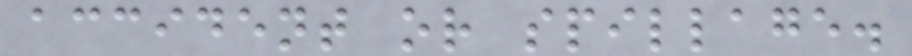accident or spillage.
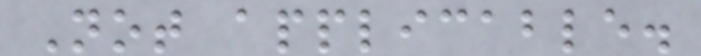Not applicable.
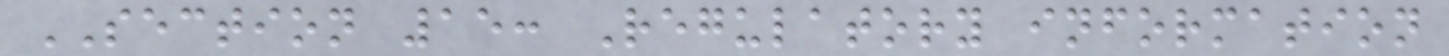SECTION 15: Regulatory information
